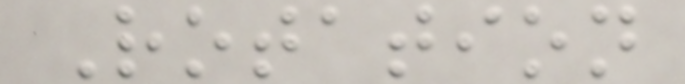Rotation
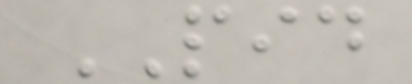PID
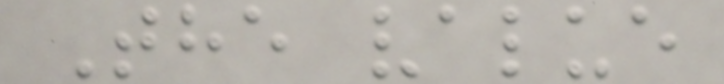The value
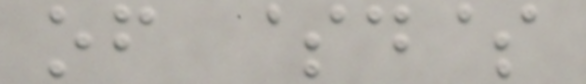of $d$
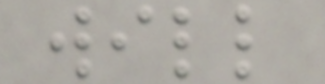will
